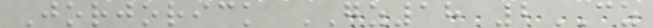Jorjorick GZ18 2CZ
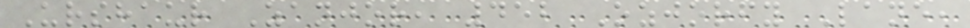Urshaur Zanjor, 452 Ozjorfy Lane,
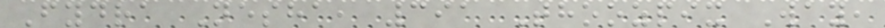Fydra Nesha, 391 Thoozpix Way,
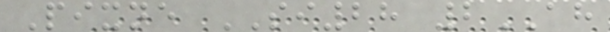Pixne SI28 2AH
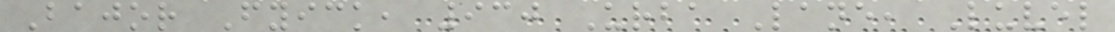Bajor Fyick, 930 Urba Lane, Luvel
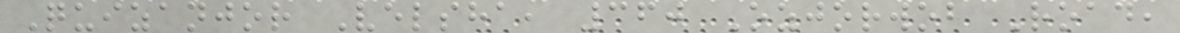Quizanjor Velsha, 360 Ozjorwob Road,
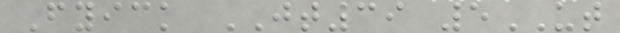Fyick JT39 5UT
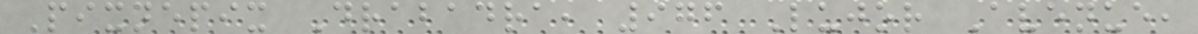Pixnepix Drabadra, 976 Lujor Avenue,
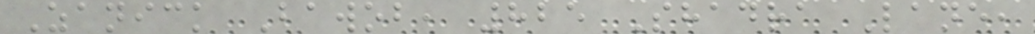Zanick Bawob, 825 Shadra Lane,
